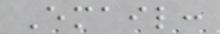Email:
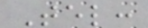Tel:
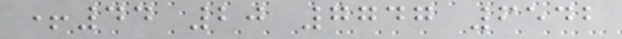+44 20 7747 6542
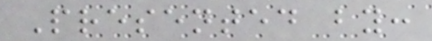Presented by:
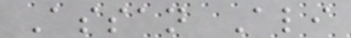Assan Ali
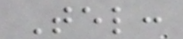Tel:
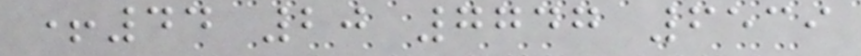+44 20 7747 6539
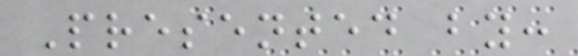Presented by:
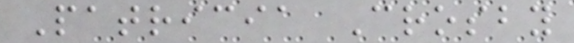Patricia Crosby
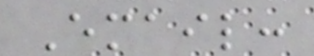Email:
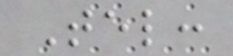Tel:
